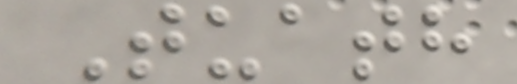Tuath
